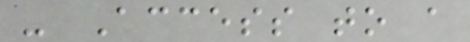- Access to a
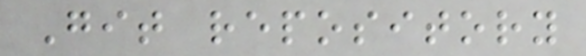Git repository
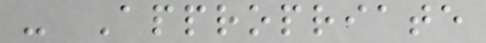- Appropriate
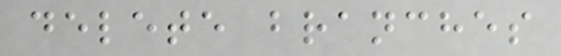delete branches
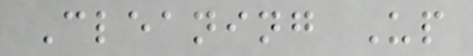Cleaning Up
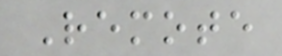Remote
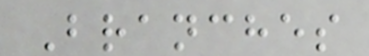Branches
